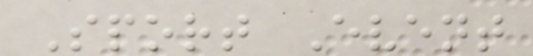Sport Event
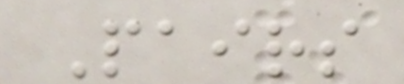Pairs
